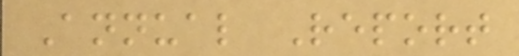Annual Report
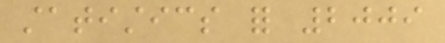statistics for 2009
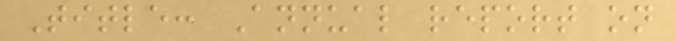Title: Annual report on
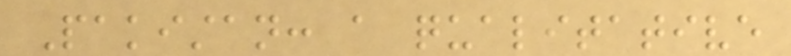Pakistan: a qualitative
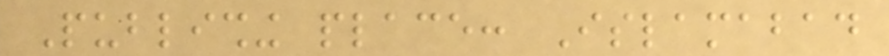Publishing place: Islamabad
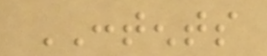CONTENTS
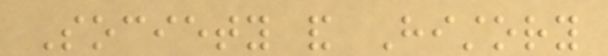Society and History
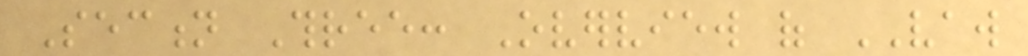Section Three: Overview of VAW
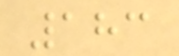183
